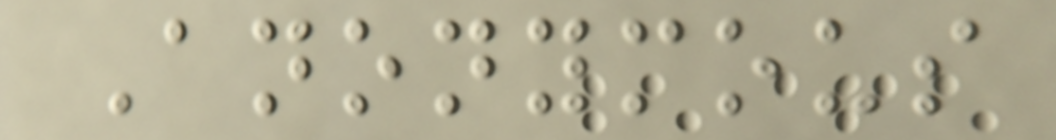Anonymous
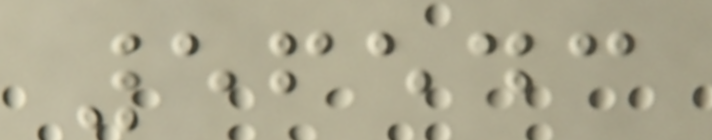56543
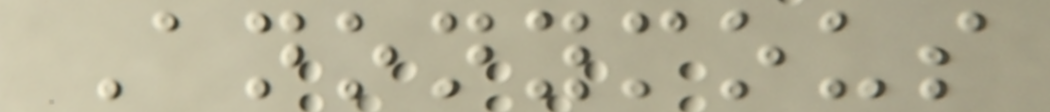Anonymous
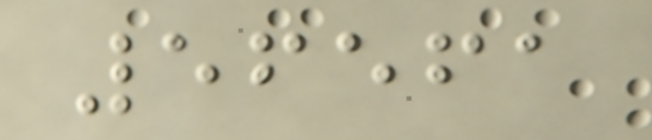56561
